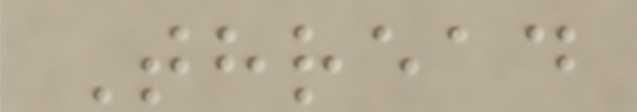Thread
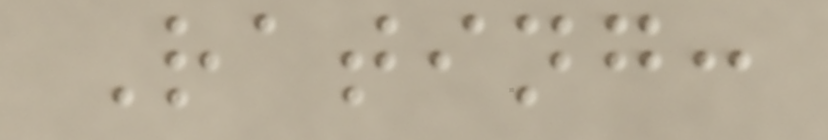Rating:
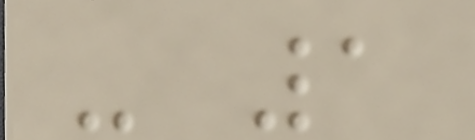- 1
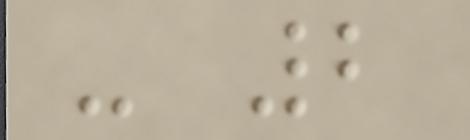- 2
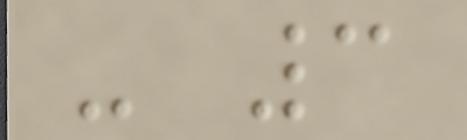- 3
